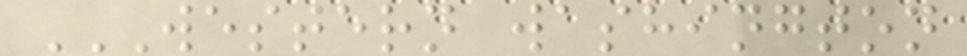WESTERN WASHINGTON
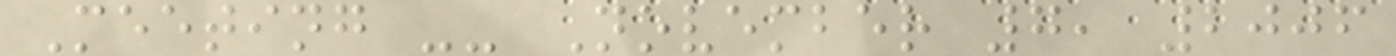Meeting -- November 7, 2006
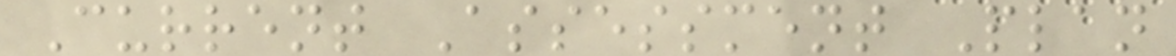Current Assessment Plan
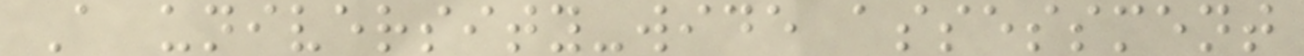A university-wide assessment
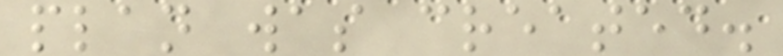plan was created.
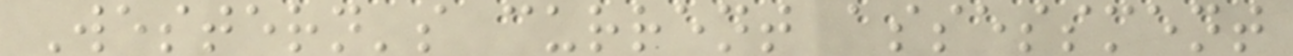Western's current assessment
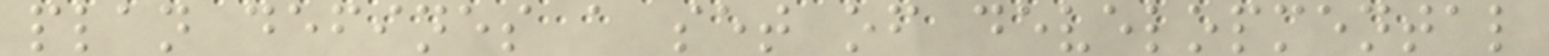plan defines a set of developmental
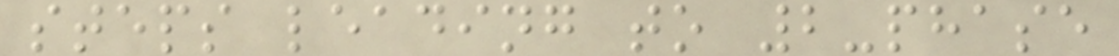steps leading to 2-phase
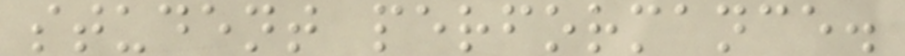student performance.
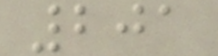201
